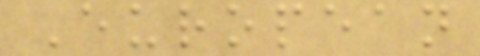European
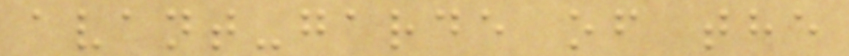avant-garde of the
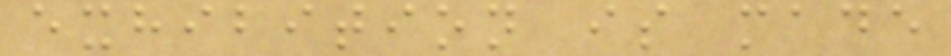exhibition is made
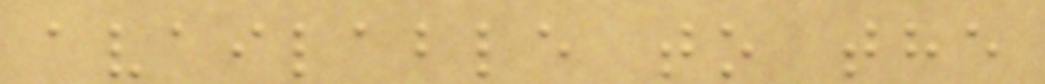available to the
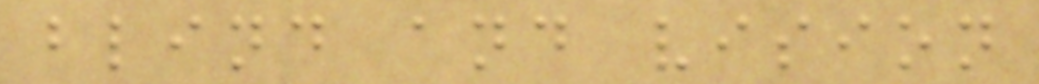blind and vision
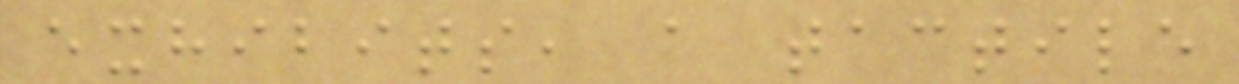exhibits, a tactile
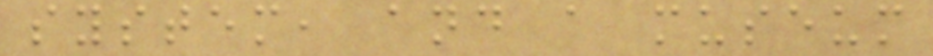system, and a museum
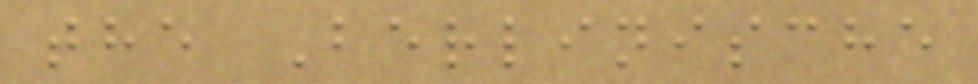the Berlinische
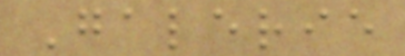Galerie
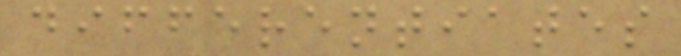differentiates
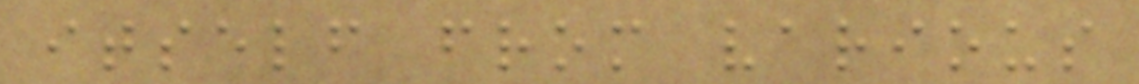itself from various
